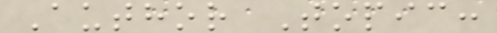Author Topic:
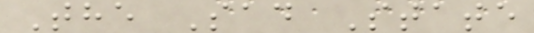The Sad State
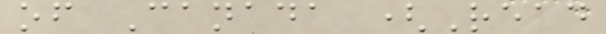of Canada (Read
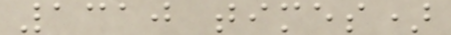1310 times)
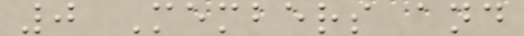0 Members and
